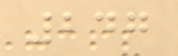247
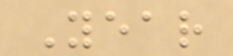Year
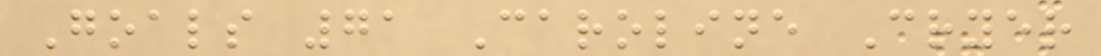Goals 71 Caroline Cryer
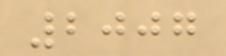2007
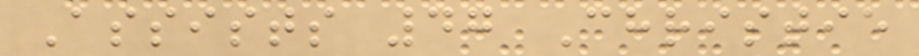Assists 47 Christie
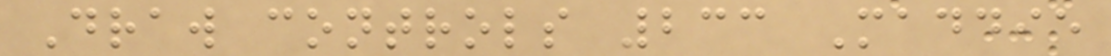Draw controls 233 Maddie
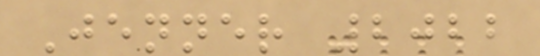Jenner 2022
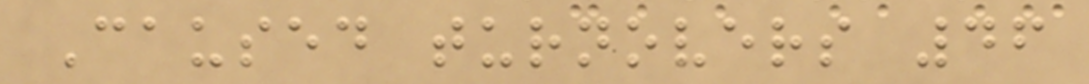Caused turnovers 46
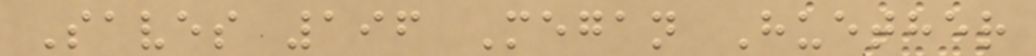Saves 196 Megan Huether
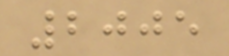2005
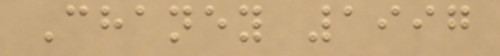Chaney 1997
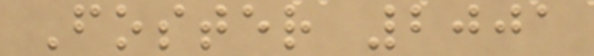Foster 2001
